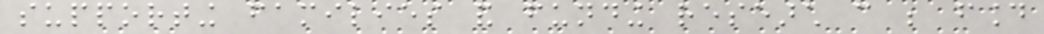supporting families and funding research can be found
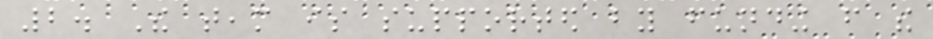2. The team is supported by funding from the
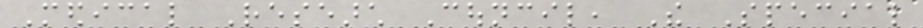Medical Research Council, The Special
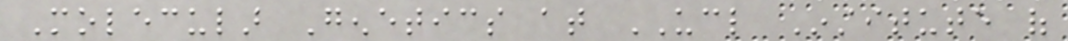Molecular Genetics at UCL Institute of
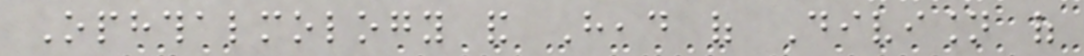Ophthalmology and Head of Division of
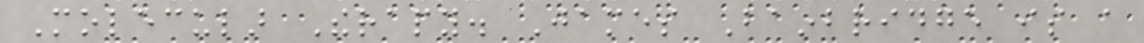Molecular Therapy. James Bainbridge is a
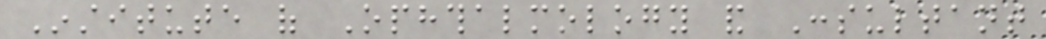Institute of Ophthalmology and Consultant
